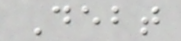Debt
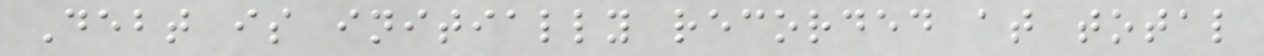Debt is initially recorded at total
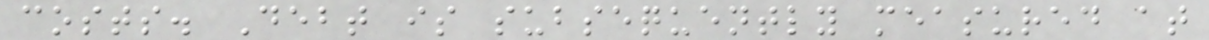costs. Debt is subsequently measured at
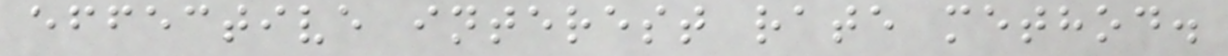effective interest rate method.
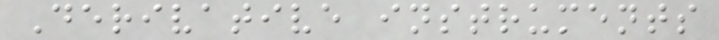Derivative instruments
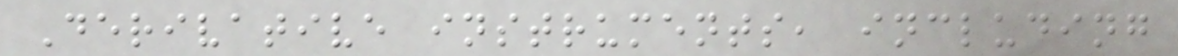Derivative instruments, including
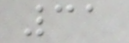31
